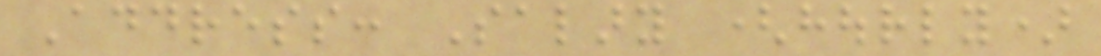Address: Salary (hourly)
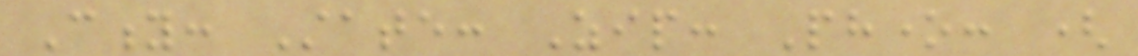City: State: Zip: Phone: (
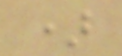)
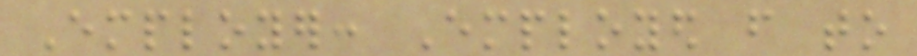Employer: Employed from to
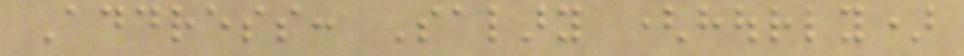Address: Salary (hourly)
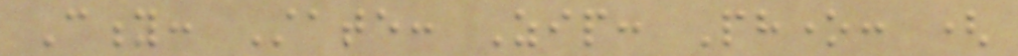City: State: Zip: Phone: (
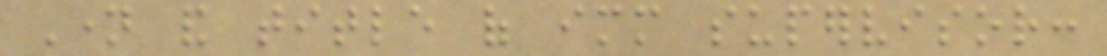Name and title of immediate supervisor:
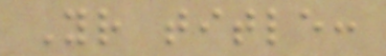Your title:
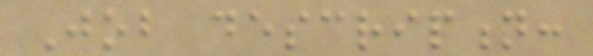Job description:
